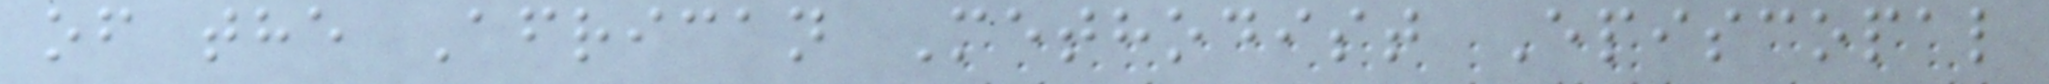of the African Methodist Episcopal
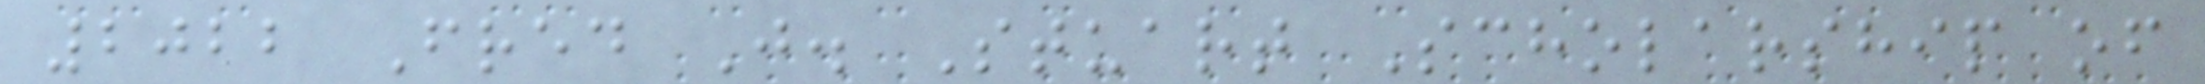2022 Fred J. Stuart Scholarship of
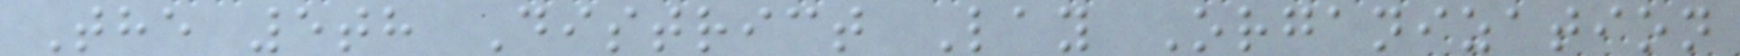The 5th District Lay Organization
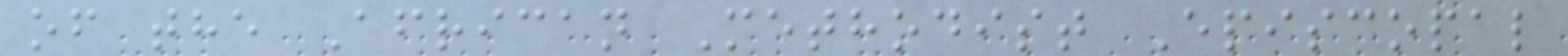of the African Methodist Episcopal
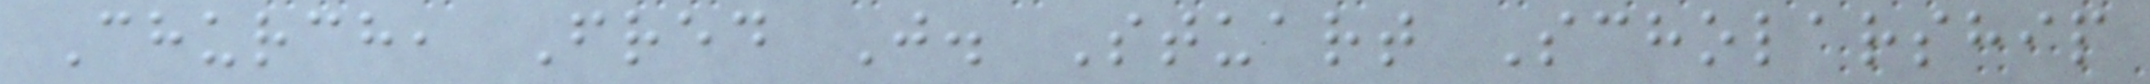Church, Fred J. Stuart Scholarship
